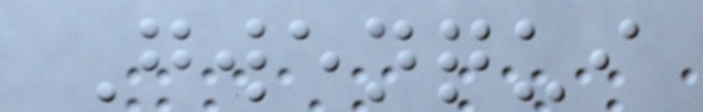Gwenqui
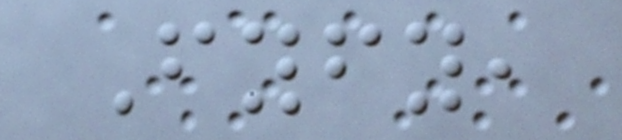Fyfy,
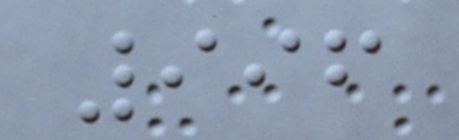996
